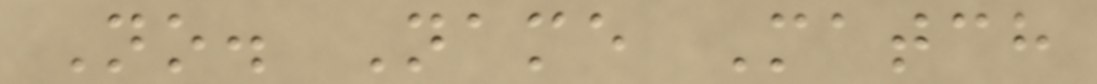No. Name Match
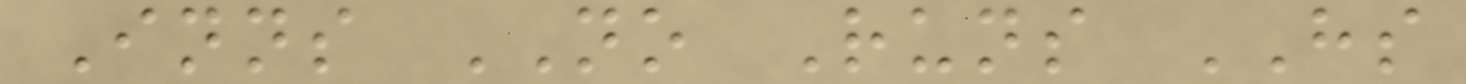Inns NO Runs HS
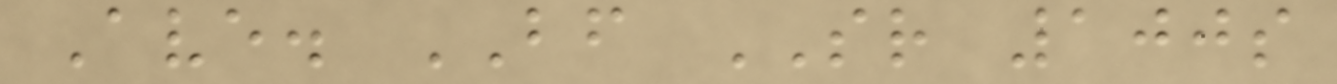Ave. BF SR 100s
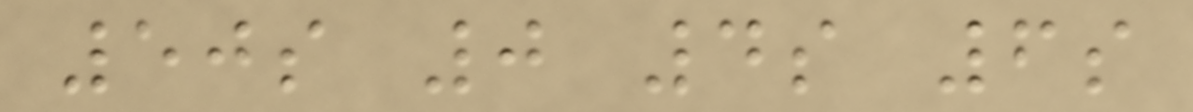50s 0 4s 6s
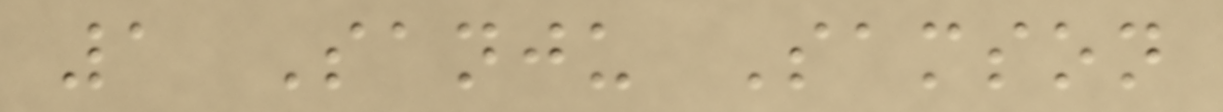1 Sanju Samson
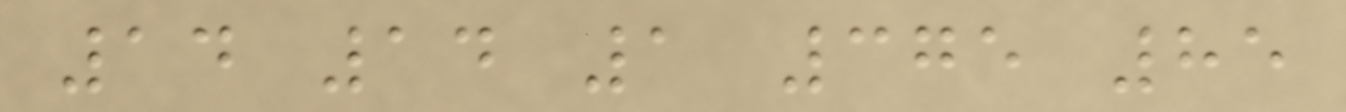14 14 1 375 85
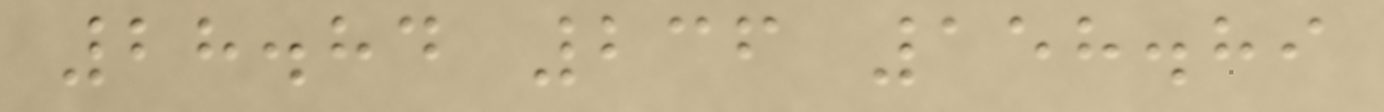28.84 236 158.89
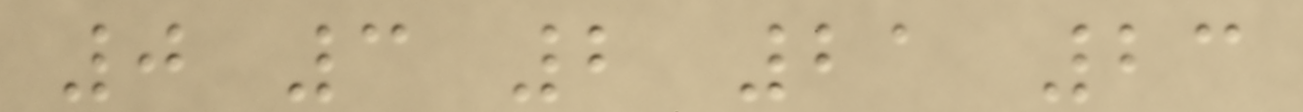0 3 2 21 23
